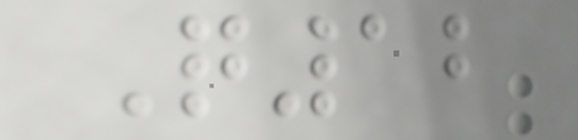Q12
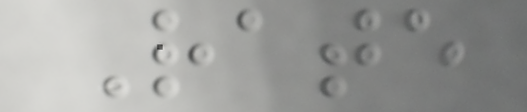Rate
